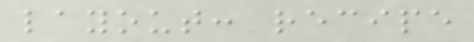layout: recipe
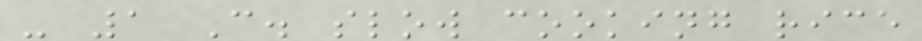- 1 C. slow cooking rice
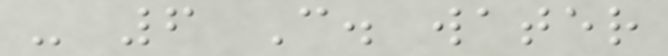- 6 C. water
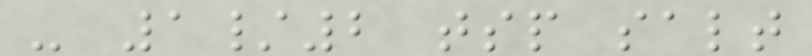- 1/2 tsp salt
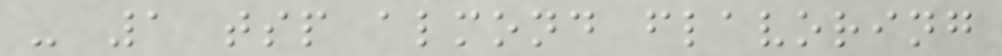- 1 tsp almond flavoring
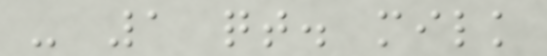- 1 qt. milk
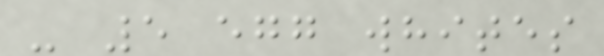- 5 egg whites
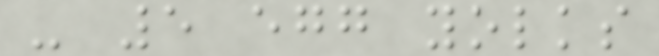- 5 egg yolks
